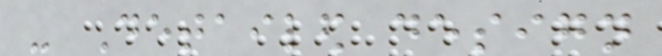- Detailed design
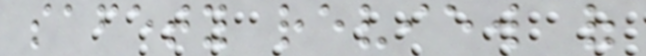safety review of
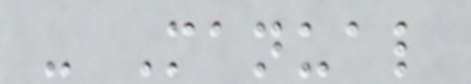- Manual
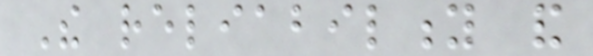The reliability and
